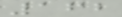162
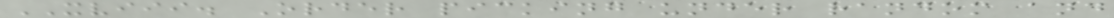XVIII. Order picking under random and
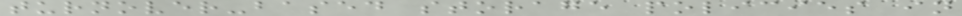turnover-based storage policies in
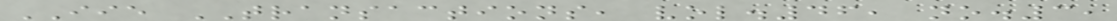IIE TRANSACTIONS, vol.46, no.3,
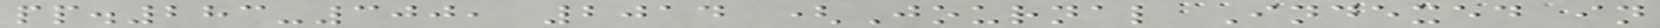pp.283-300, 2014 (Journal Indexed in
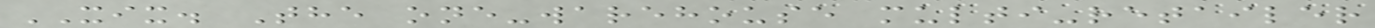XIX. The one-warehouse multi-retailer
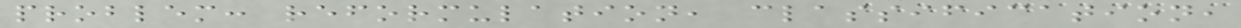problem: reformulation, classification,
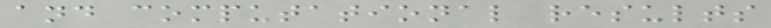and computational results
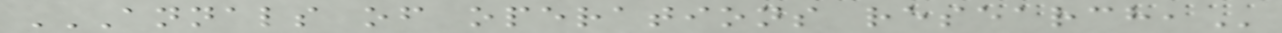ANNALS OF OPERATIONS RESEARCH,
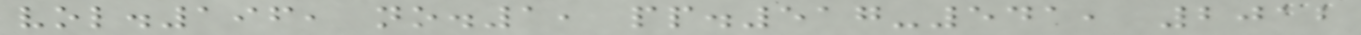vol.196, no.1, pp.517-541, 2012
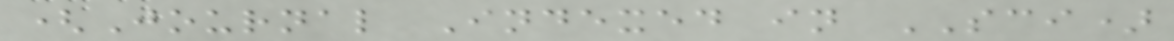(Journal Indexed in SCI)
